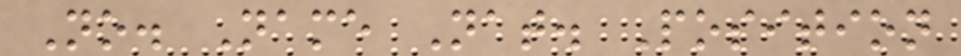No. Name Nat. Position
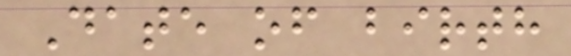Date of birth
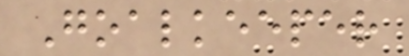Goalkeeper
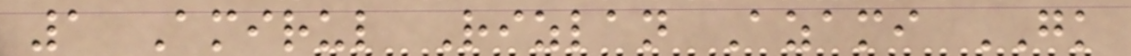1 Amirul Rizlan Azami GK
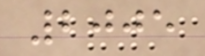2005
